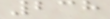238
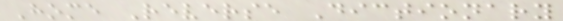Home Reverse Dictionary
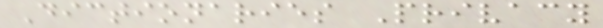Dictionaries Privacy
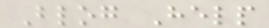Blog Help
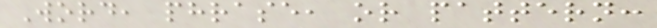Word, phrase, or pattern:
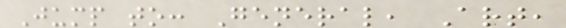Jump to: General, Art,
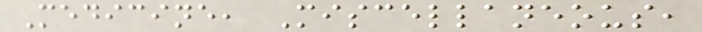Medicine, Miscellaneous,
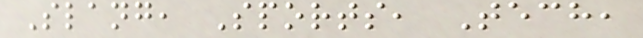Slang, Sports, Tech,
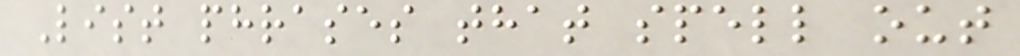List phrases that spell out
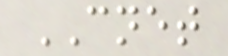CNET
